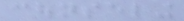counseling
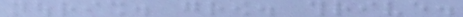nourish. grow. thrive.
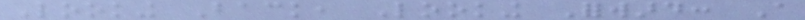Looking Back, Looking Forward: A
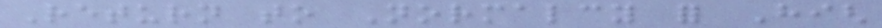Return to Normalcy for High
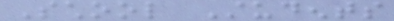School Students
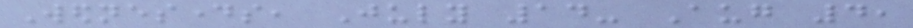Wednesdays, July 14- Aug 4,
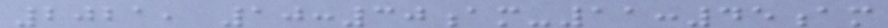2021, 10:30am-11:45am
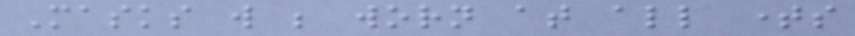Masks will be worn at all times
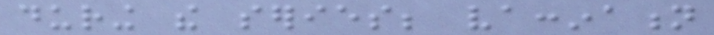during the series; vaccination
